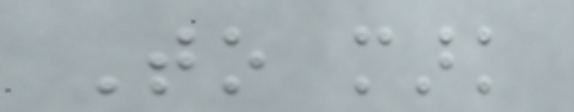To mark
